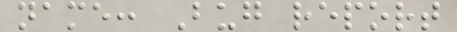name: Bug report
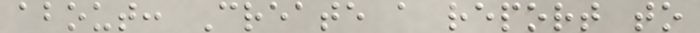about: Create a report to
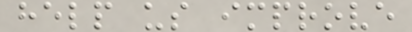help us improve
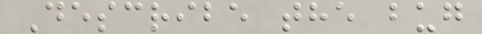Describe the bug
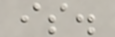is.
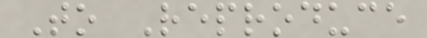To Reproduce
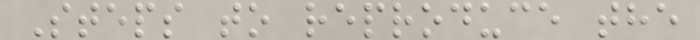Steps to reproduce the
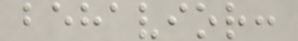behavior:
